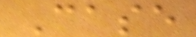Case
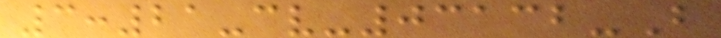3:21-cv-03132-B
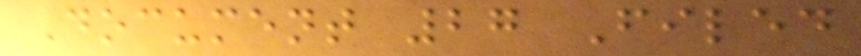Document 27 Filed
